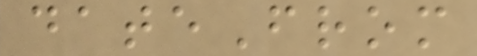dateFrom
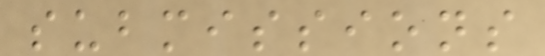submissions
